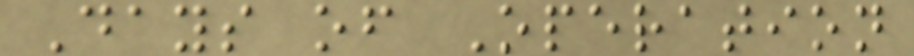Days of Operation
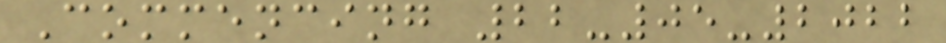Commencing 22-05-2022
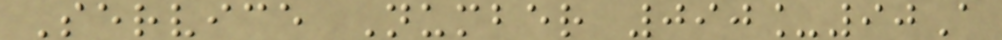Service Number 090_90A
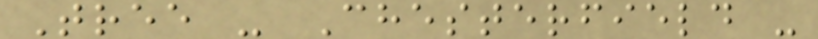Tree - Chesterfield -
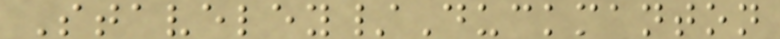Staveley/Duckmanton
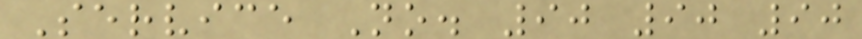Service No. 90 90 90
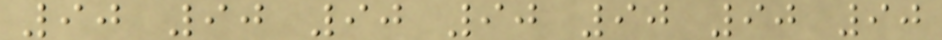90 90 90 90 90 90 90
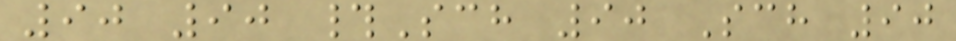90 90 #Sch 90 Sch 90
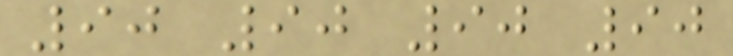90 90 90 90
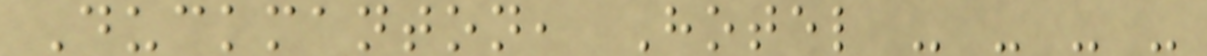Duckmanton, Hotel - - - -
